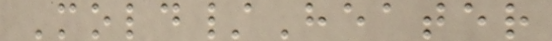Mold/Heater
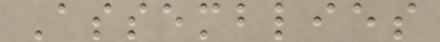Assemblies
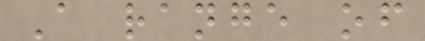A range of
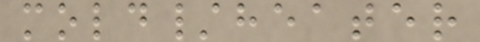mold/heater
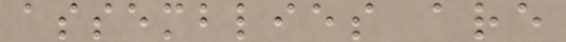assemblies are
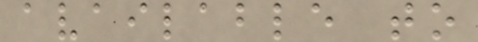available to
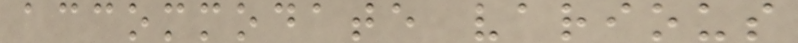accommodate various
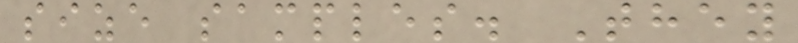size samples. They
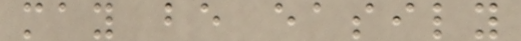may be easily
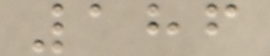186
